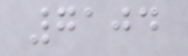7104
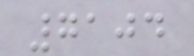7104
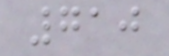710
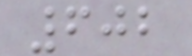602
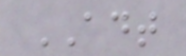ADT
